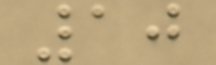10
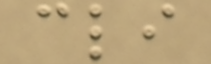cli
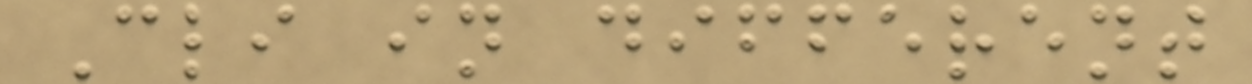Cli in different
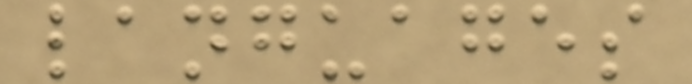languages
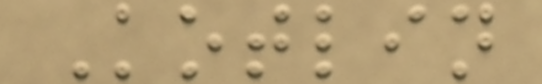Kotlin
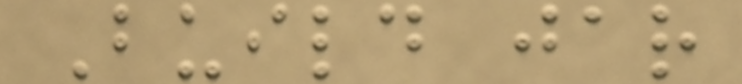Build jar
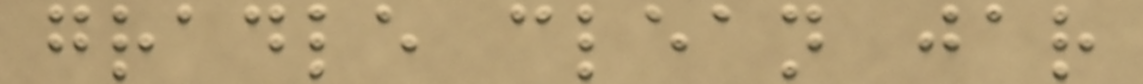gradle clean jar
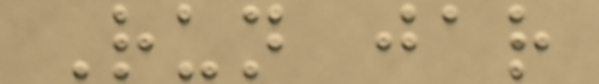Run jar
